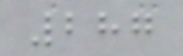287
